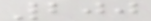200
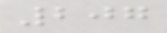207
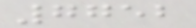7752
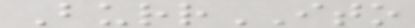BurrITO
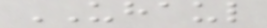UHAUL
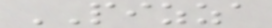PIZZA
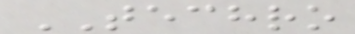TECHRO
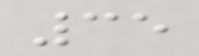35
